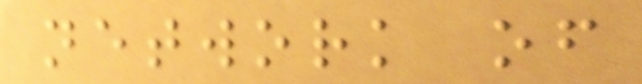network of
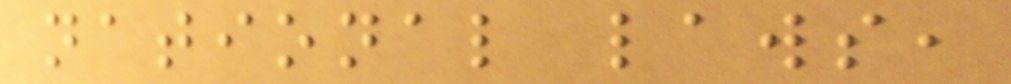national laws,
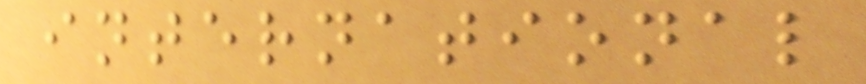international
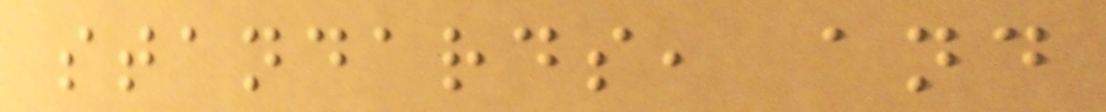standards, and
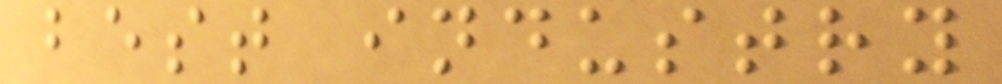best industry
